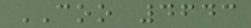COO 4643
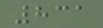831
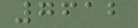7612
